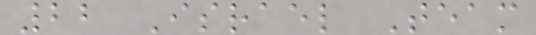22 Israel Team
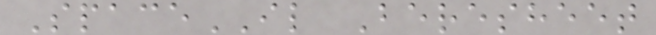SpaceIL Beresheet
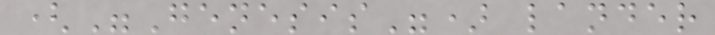("Genesis") lander
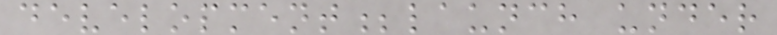development;launch under
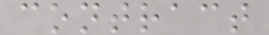contract
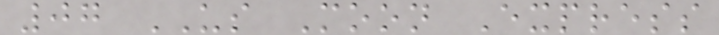07 US Moon Express
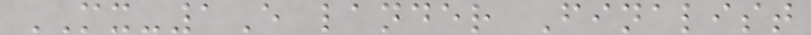MX-1E lander Finalist
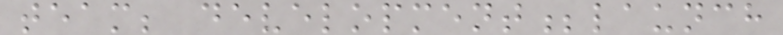team; development;launch
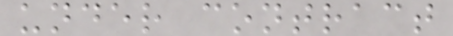under contract
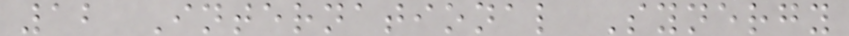12 International Synergy
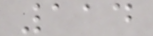114
